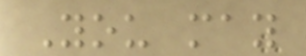You may
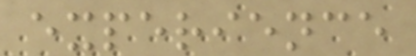experience
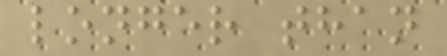longer than
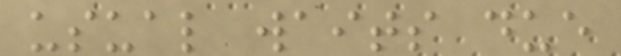usual waits due
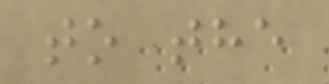to the
